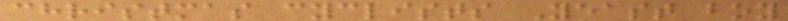christmas cyclists Yeast boy
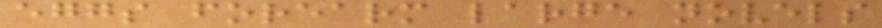eggs forearm large novels
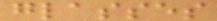glasses
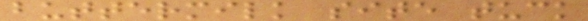buttermilk site tuck
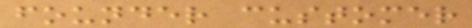founder customer
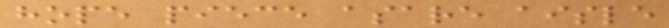hope piece asare aisle
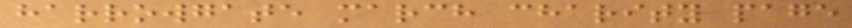harrowgate march charity page
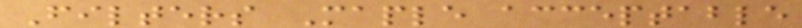Filters Maple acceptable
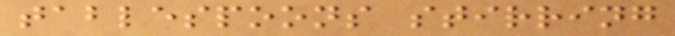tablespoons stirring
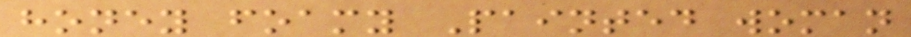honey foamy Painted woman
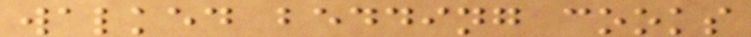walked bedding cooks
